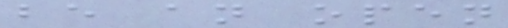be an open
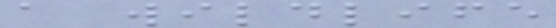a wildlife
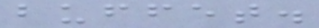buffet.
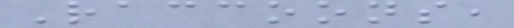Raccoons,
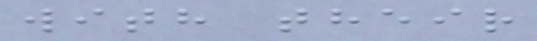with their
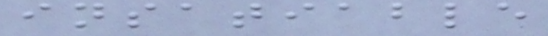insatiable
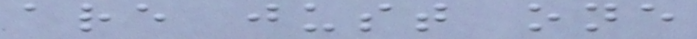are just one
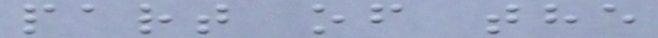part of the
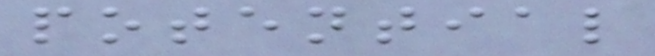potential
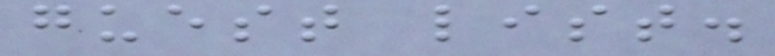guest list.
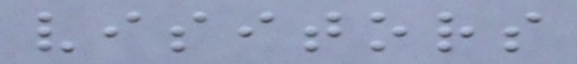visitors
